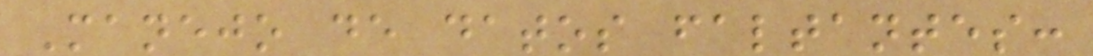Manejo de datos faltantes:
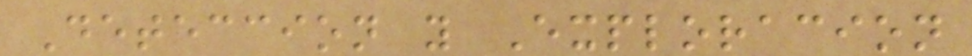Deteccion y Exploracion
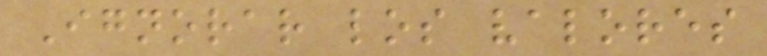Ignorar los valores
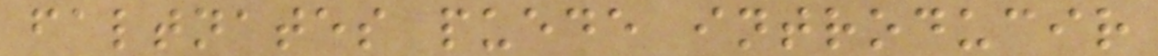faltnates puede introducir
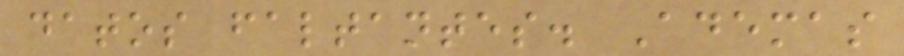datos faltantes. Ademas
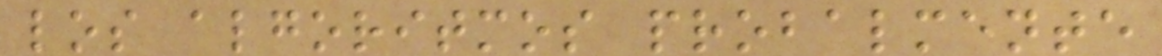los algoritmos probalmente
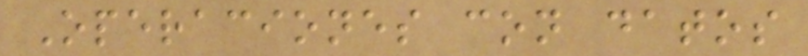Operaciones con datos
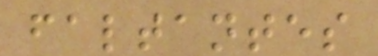faltantes
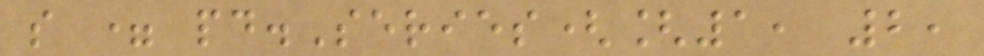s = pd.Series([1, 2,
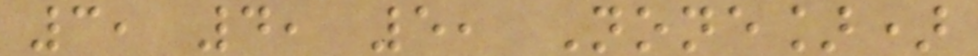3, 4, 5, None])
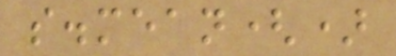s.mean()
